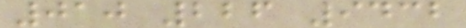010 226 9432
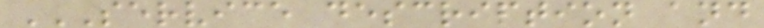SERVICE DESCRIPTION AND
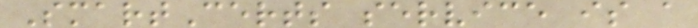SmartCerts service is a
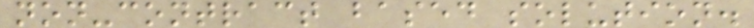non-contract based solution.
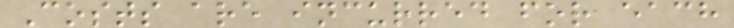Costs are incurred for each
